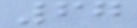67
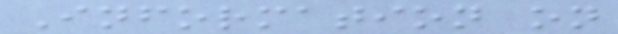Information on
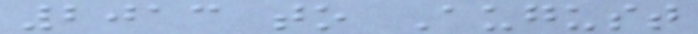2013 to August
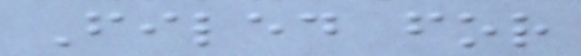Filed for
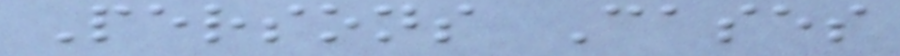Persons Cases
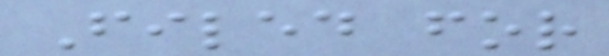Filed for
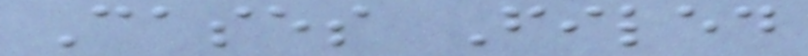Cases Filed
